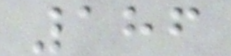186
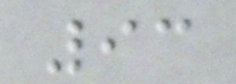93
